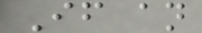If an
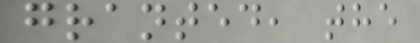granted, the
